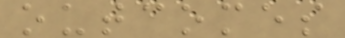outcomes
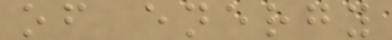of energy
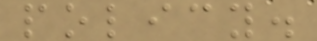policy.
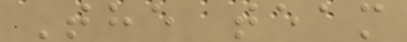The team
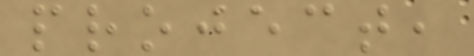project,
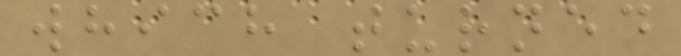which turned
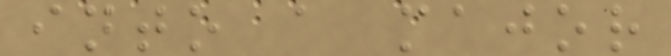into a major
